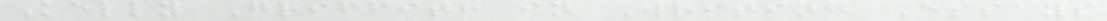Kelly Griffith in Writing Essays
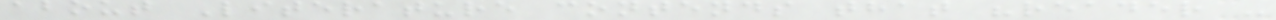about Literature contends that "reader -
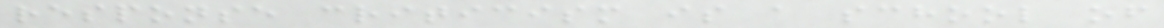response criticism is a school of
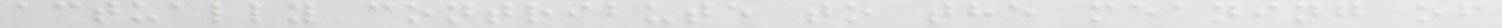actually contribute to the meaning of
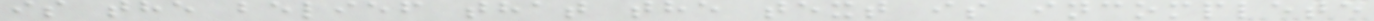is the belief that the text is incomplete
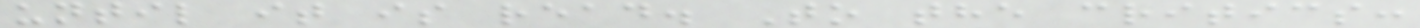until it is read. To the critics:
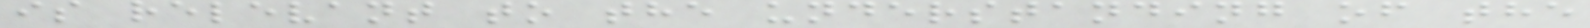is relevant to the understanding of the
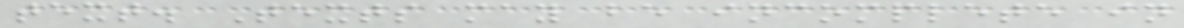text. Texts may be incomplete in
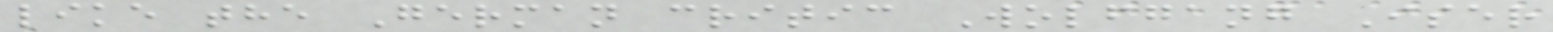like the German critic Wolfgang Iser
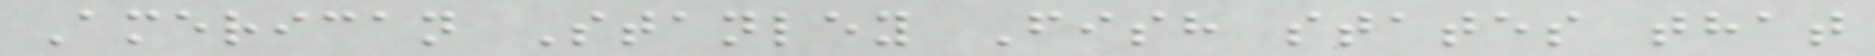American Stanley Fish states that
